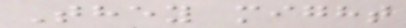They might
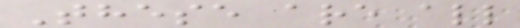These are all
